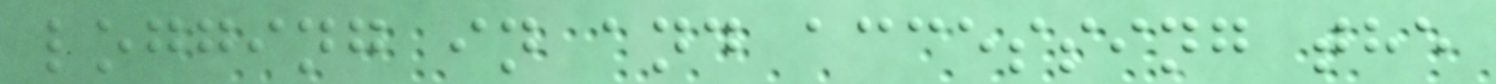logging in and accessing the
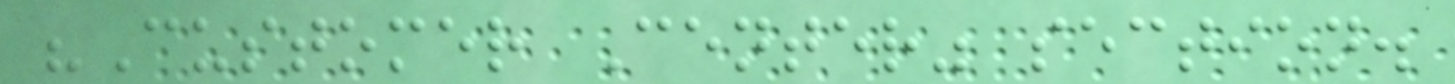"Customer Center" section.
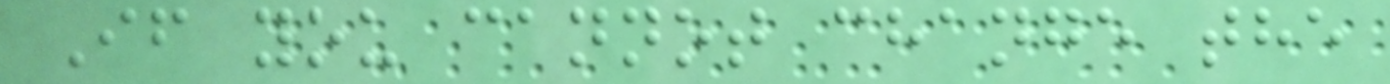If you cannot change the
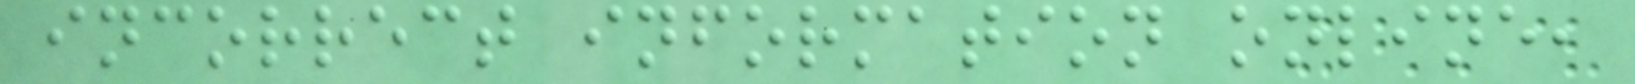incorrect information online,
